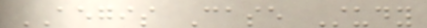AEGIS Case Study
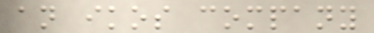an ikos company
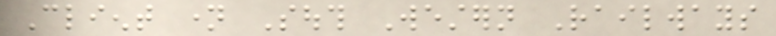Client name South Western Railways
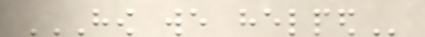HOW WE HELPED
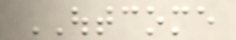OUTCOME
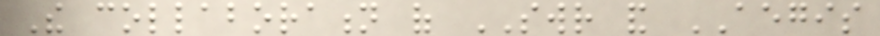The collaboration of SWR and AEGIS
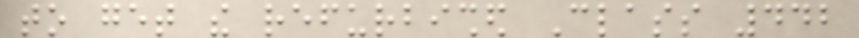to get the refurbished Class 442
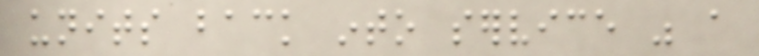units back into service was a
